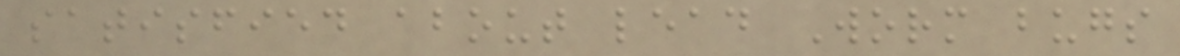satisfied about lead Worm bugs
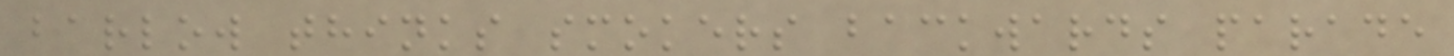barlow thinks smokers backwards parade
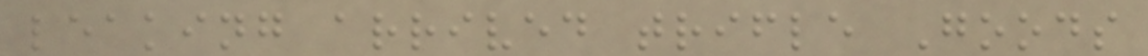leaking arrived trifle Goods
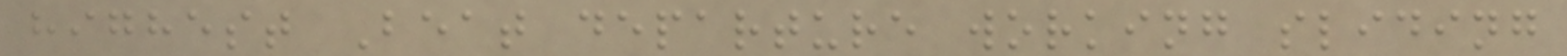highest Beat departure working sliding
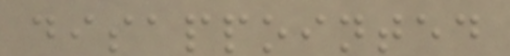disappointed
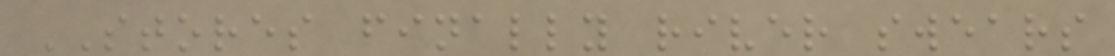STORES finally river swears
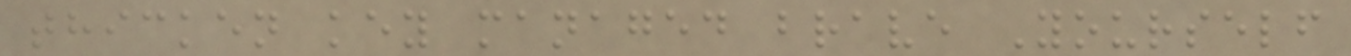thicken key managed brave Yourself
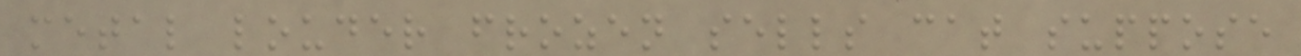metal louder frozen sells cat suppose
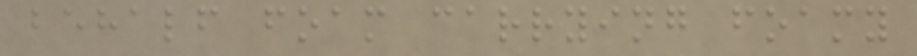behalf foam carrying foamy
